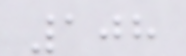108
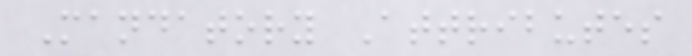Mandatory Attributes
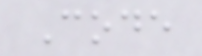Code
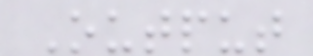Output
